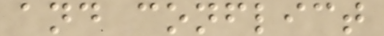and conflict
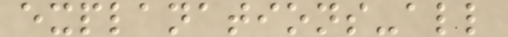explanations-all
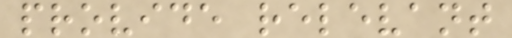provide relevant
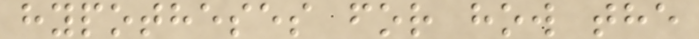hypotheses for how the
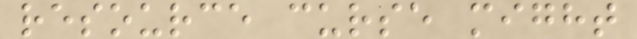resource curse might
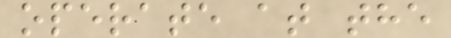operate at the
